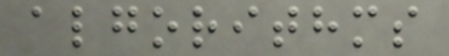algorithms
